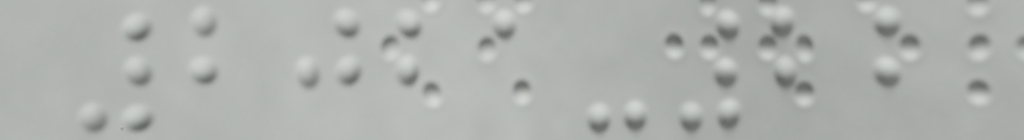2021-22
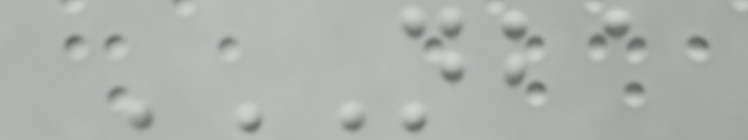NBA
